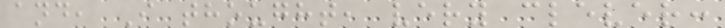and, I thought, very clever:
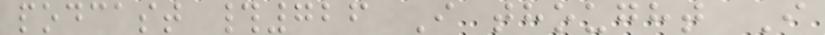podcast #726 I thought I
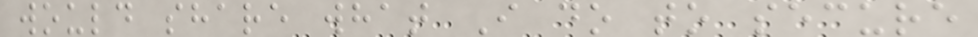would share what I do to secure
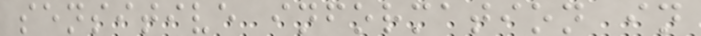sensitive information in
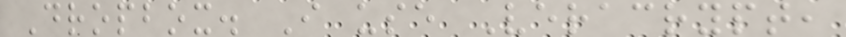Dropbox. I use Veracrypt,
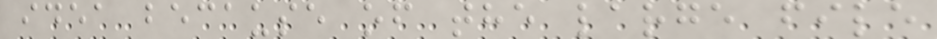idea because of the large file
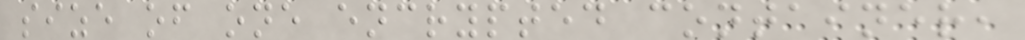size of one encrypted container,
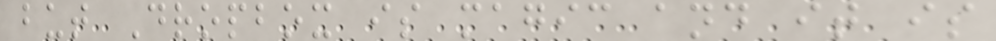but Dropbox is magic and it is
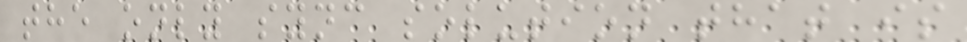the only sync solution that is
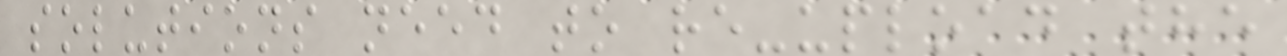solutions need to re-upload the
